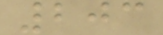203
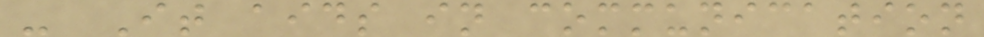- It aids in communication
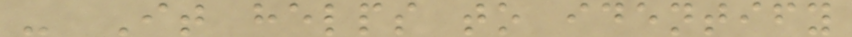- It helps to identify
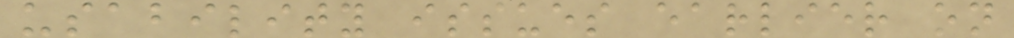usability issues earlier on
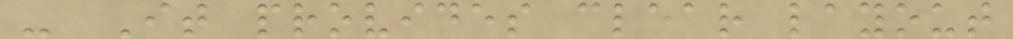- It provides clear layout
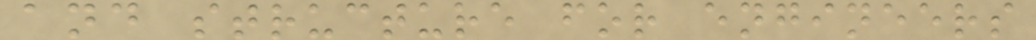and structure for engineers
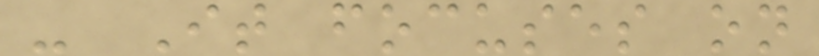- It focuses on
